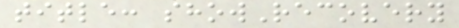title: showRecovery
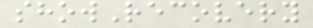showRecovery
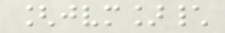[jvm]\
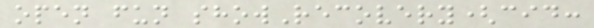open fun showRecovery(cid:
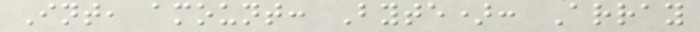Int, amount: Byte): Array
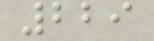229
